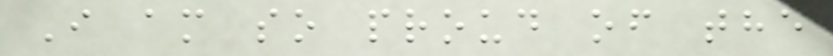I am so proud of the
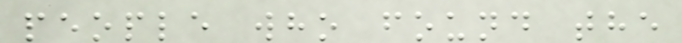people who found the
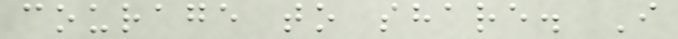courage to share. I
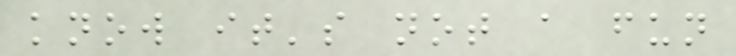know it's not a fun
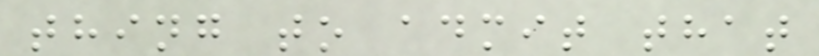thing to admit that
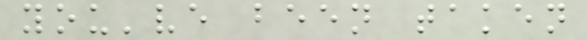you've been taken
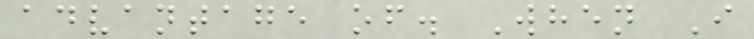advantage of. When I
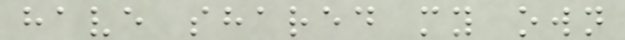have shared my own
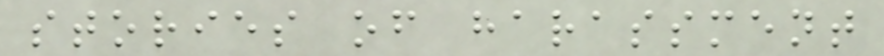stories of harassment
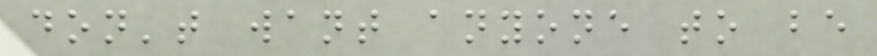don't want anyone to be
